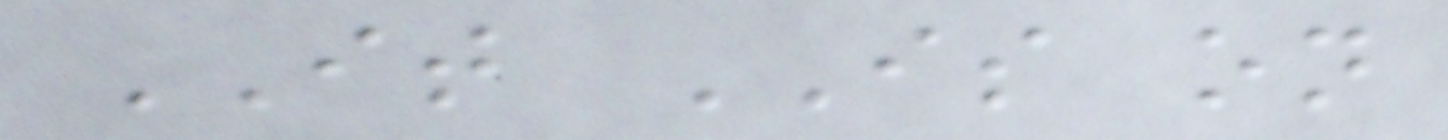IT IS on
